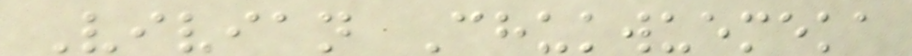Vivian Chukwuemeka
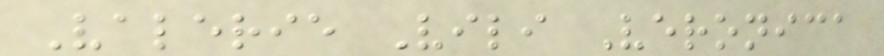Valerie Vili Veronica
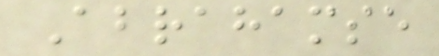Abrahamse
